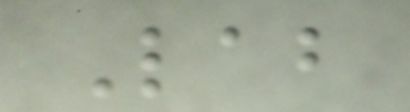Lab
